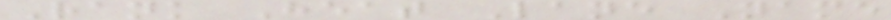Rank Heat Lane Name
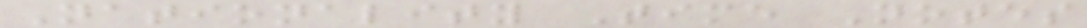Nationality Time Notes
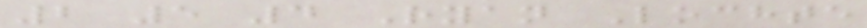2 5 4 Ryan Lochte
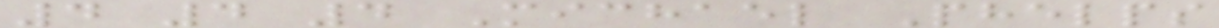4 4 4 Michael Phelps
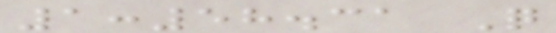1:58.31 Q
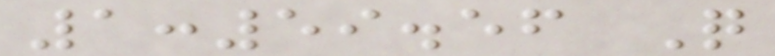1:59.56 Q
